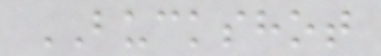BUCKSHOT
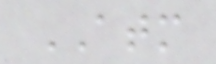ATM
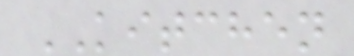KITCHEN
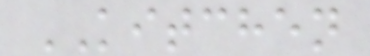KITCHEN
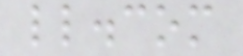ll.com
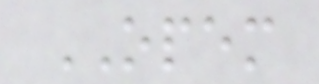OPEM
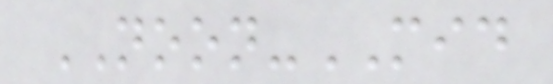NOON-MID
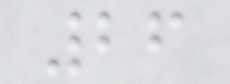26
